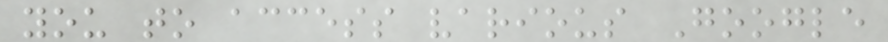you to access various Google
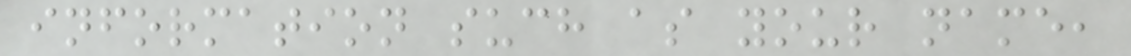information such as your name,
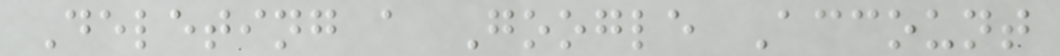Deleting a Google Account
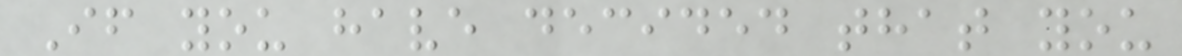If you have decided that you
